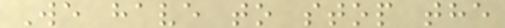We have to stop the
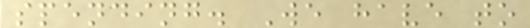spending. We have to
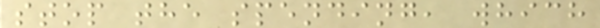stop the spending, which
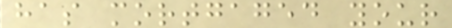has mortgaged your
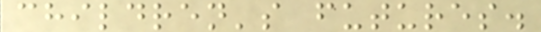children's futures.
